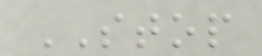STOP
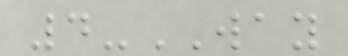4-WAY
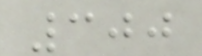300
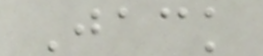Jack
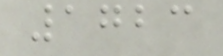1723
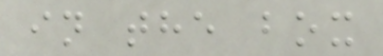in the box
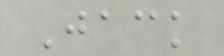Jack
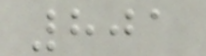801
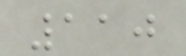110
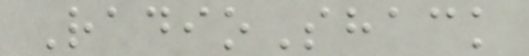RadioShack
